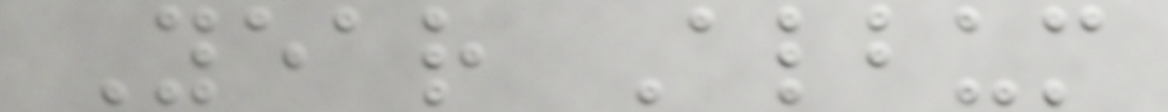Year Album
